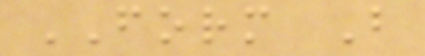FORM B
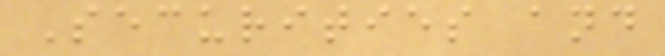Securities and
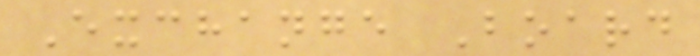Exchange Board
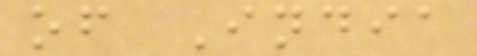of India
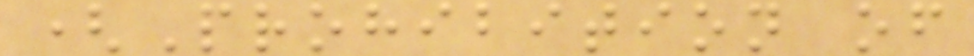(Prohibition of
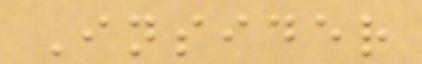Insider
